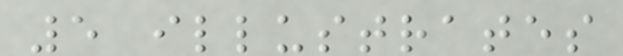5 illustrates
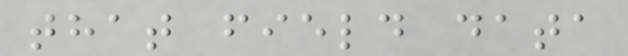that field data
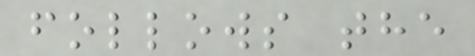follows the
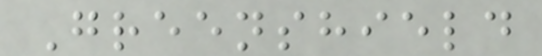Greenshield
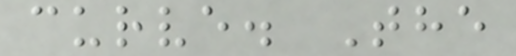curve. The
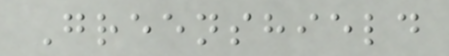Greenshield
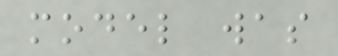model was
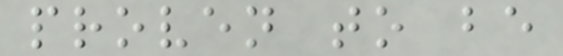proven to be
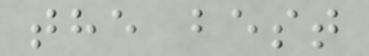the best
